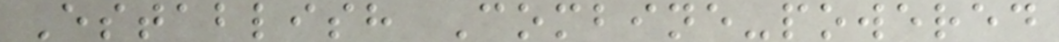Establish Combine-powered
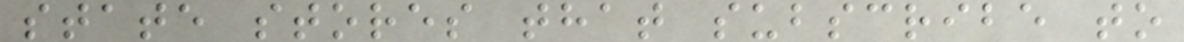state stores that subscribe to
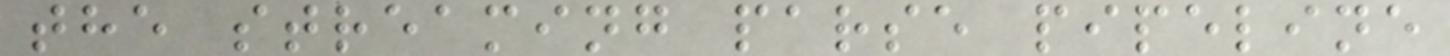the streaming parse pipeline
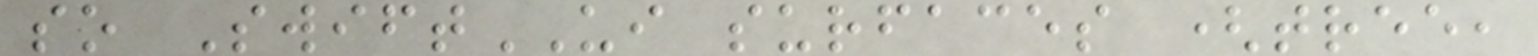so SwiftUI surfaces (tree,
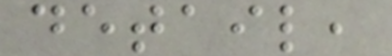detail,
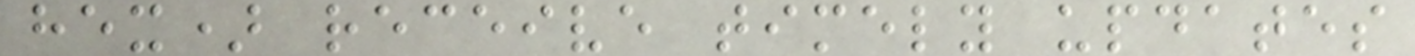hex) receive timely updates
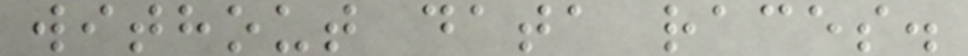without data races.
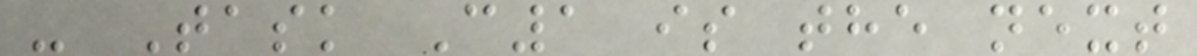- Task C1 is the next
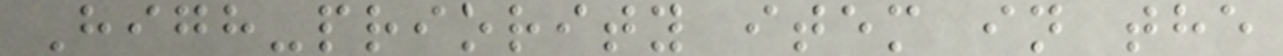High-priority item in the
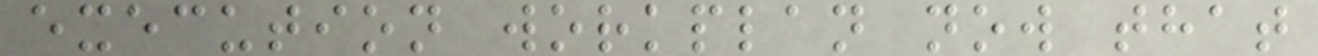execution workplan now that
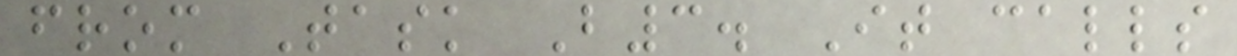from Task B3. It calls
